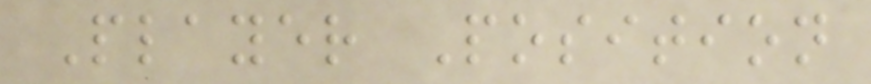Player Position
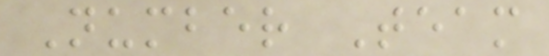Number Team
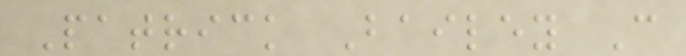Patrick Bailey C
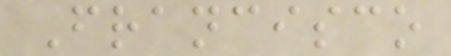Francisco
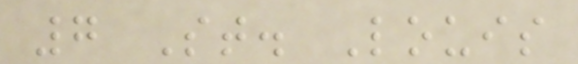7 St. Louis
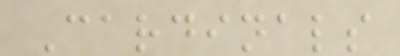Cardinals
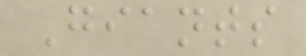Giants
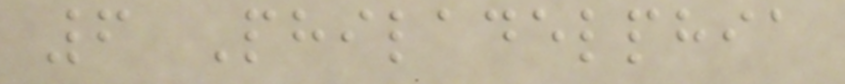6 Philadelphia
